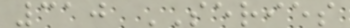310 SERIES
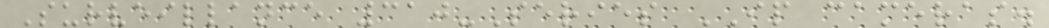Surveillance 310-Series IP cameras.
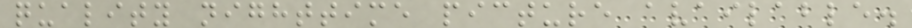quality nighttime picture available.
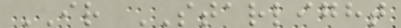IR STARLIGHT
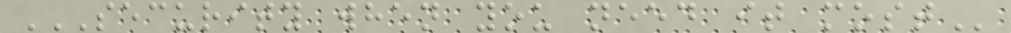SECURITY WHEN YOU NEED IT MOST
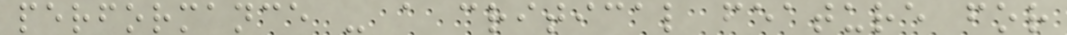performance - a critical feature for
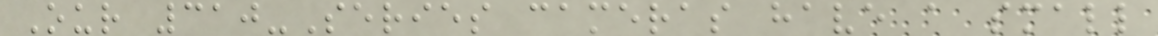Our 310-Series cameras have a small
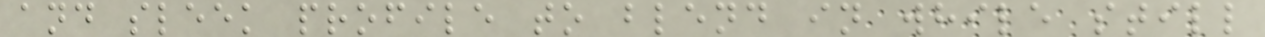and sleek profile to blend in while still
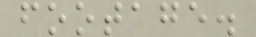footage.
